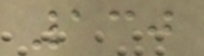130
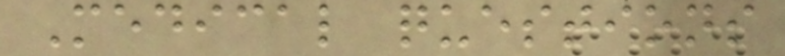Medical questions
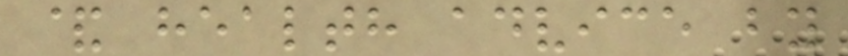& health advice by
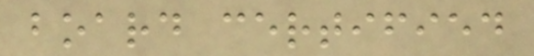board certified
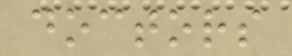doctors
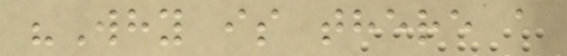"Why is there a
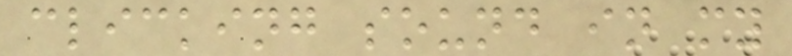clicking sound in my
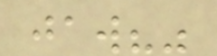jaw?"
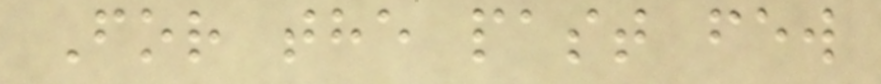For the past few
